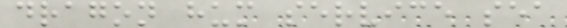dragon hum service sea
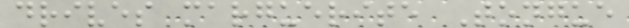drives marguerite Tongue
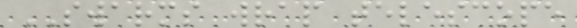SWARMS wrap telescope
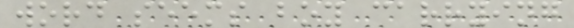word seems boy carrying
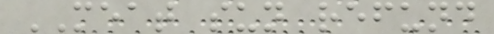MEAT sun refund
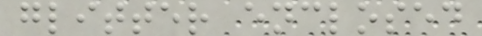glitter enclosed
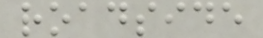roadside
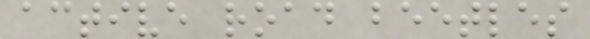active road beetles
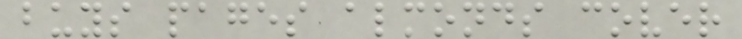buys pages almonds cover
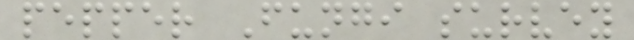pepper Fungi survey
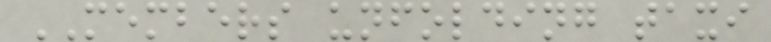MEMBERS unfolding taxi
